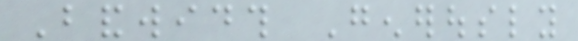Bandwidth Generously
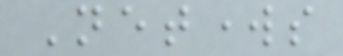Networks
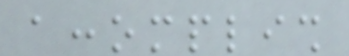accomplish
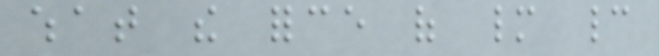what the force of many cannot
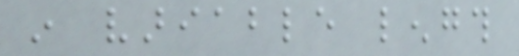in variable length
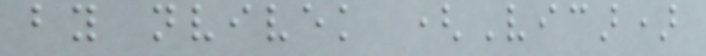by nvivek (Vicar)
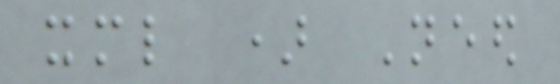xml ) Need
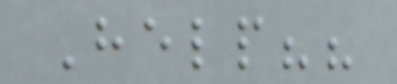Help??
